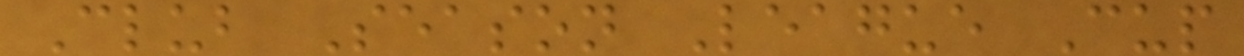Club Season League Cup
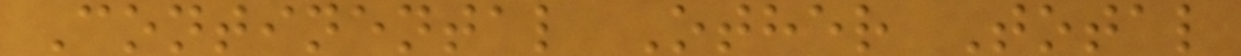Continental Other Total
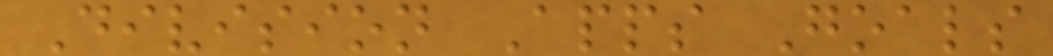Division Apps Goals
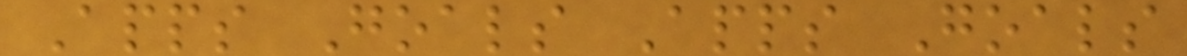Apps Goals Apps Goals
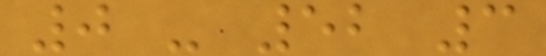0 - 52 3
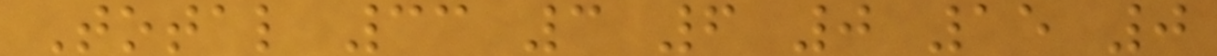Total 33 3 6 0 15 0
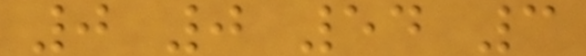0 0 54 3
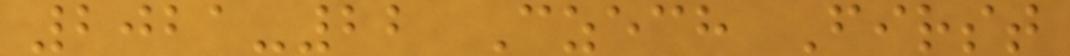2021-22 Czech First
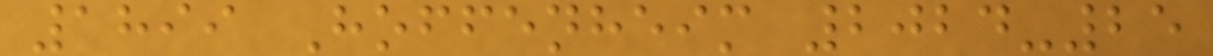1899 Hoffenheim 2024-25
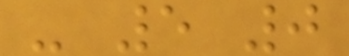- 5 0
